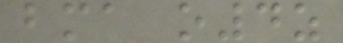bma o4z
